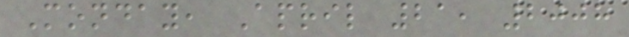Monday, April 21, 2008
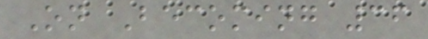On Becoming 36
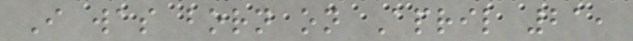I was born on April 21,
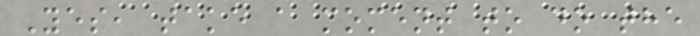Yes, take a moment to do the
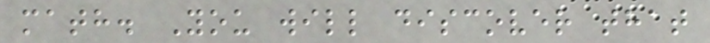math. You will discover that
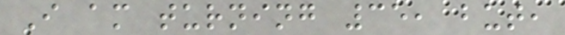I am turning 35, but,
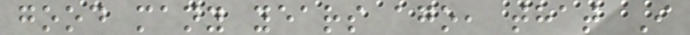good many years ago, that I
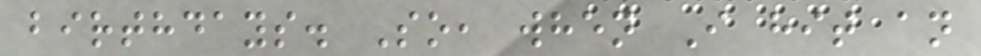birthdays. So, when I hit an
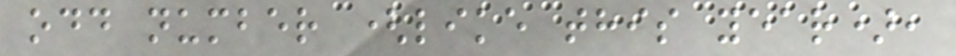odd number (like this year),
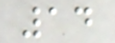14
